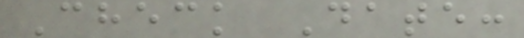Check Date:
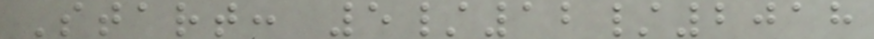Start: 5/12/2018
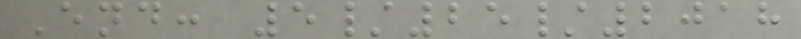End: 5/25/2018
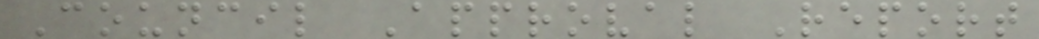Council Approval Report
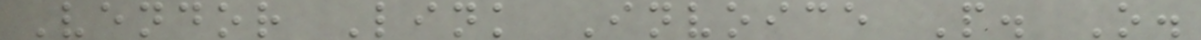Vendor Link Invoice P. O.
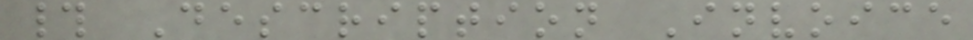# Description Invoice
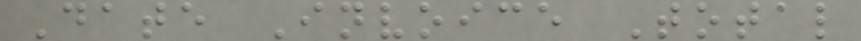Date Invoice Total
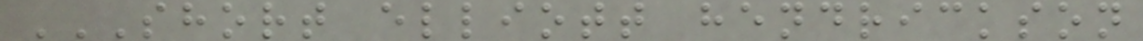SHORT ELLIOTT HENDRICKSON
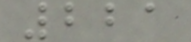221
